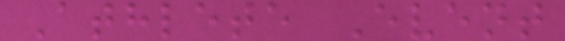Athlete Event
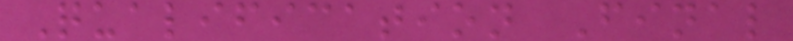Qualification Final
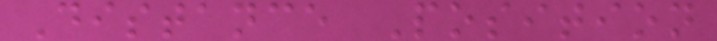Distance Position
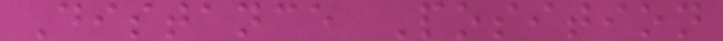Distance Position
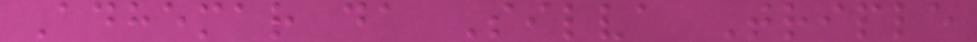Adhemar da Silva Triple
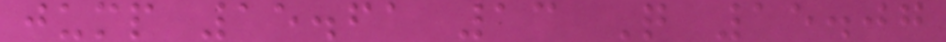jump 15.61 13 Q 15.07
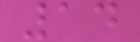14
